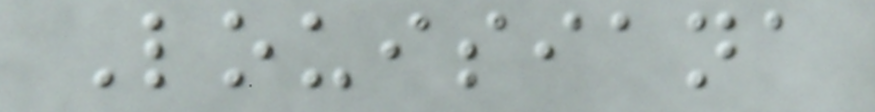Louisiana
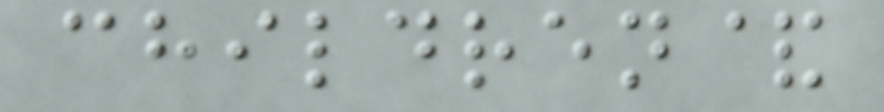children&
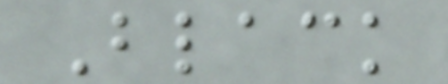Black
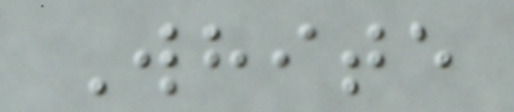White
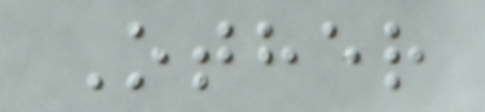Other
